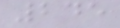245
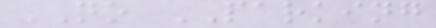NO PARKING
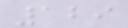129
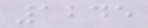1245
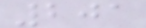201
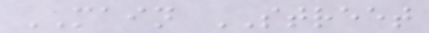MAIN STREET
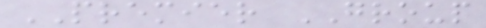PREMIER GROUP
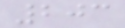203
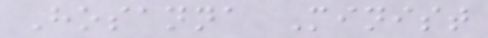Hosanna Minist
